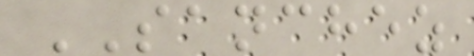SANCHEZ
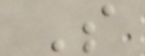S
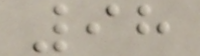98
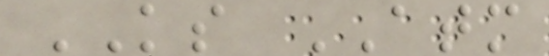KS ATM
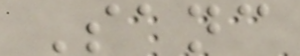Sanc
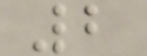2
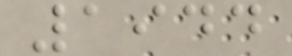1944
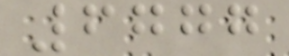6777
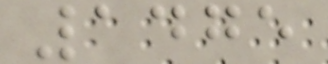1475
